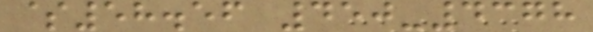$58.56 450-4378
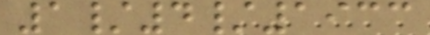1/4/1933
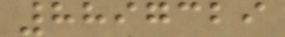8897329
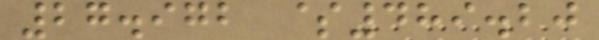27.972 $489.20
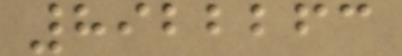8922263
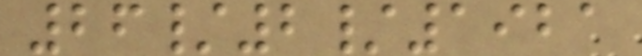26/2/1921
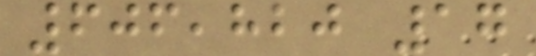606,820 17
